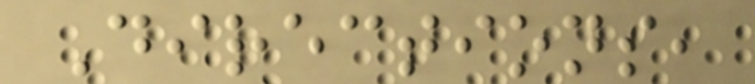Directions,
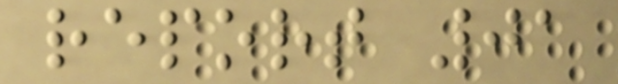report 01
